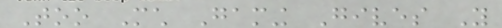Too Much Gaming Gives You
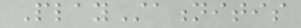PlayStationitis
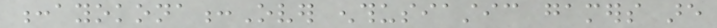:ayokona:Over enthusiastic gamers are
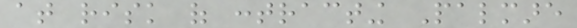at risk of contracting Palmare
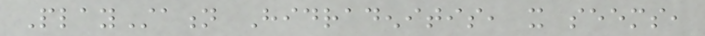PlayStation Hidradenitis, it seems,
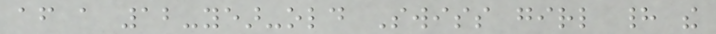after a 12-year-old Swiss girl had the
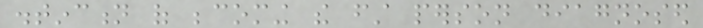distinction of becoming the first person diagnosed
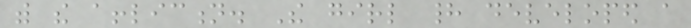with the affliction. The girl had developed a
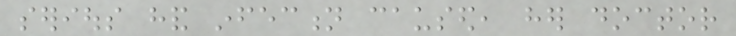serious hand infection caused, her doctor
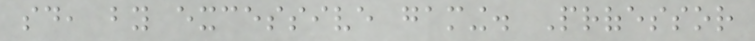said, by excessive gaming. Professor
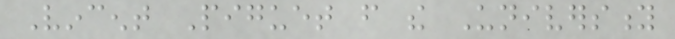Vincent Piguet from the University
